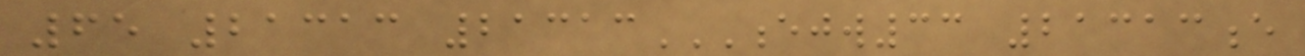65 21313 21313EJW33 21313E
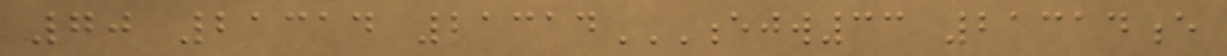70 21314 21314EJW33 21314E
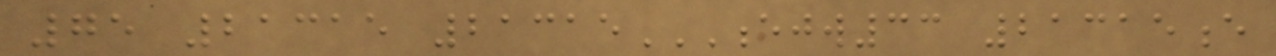75 21315 21315EJW33 21315E
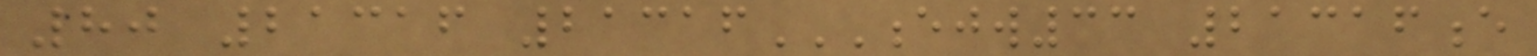80 21316 21316EJW33 21316E
